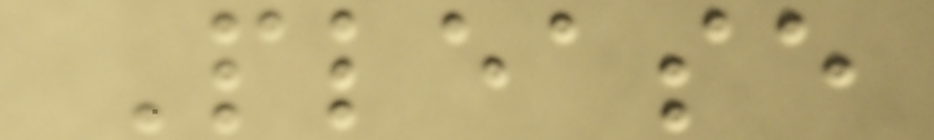Please
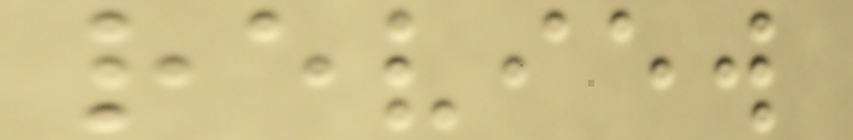review
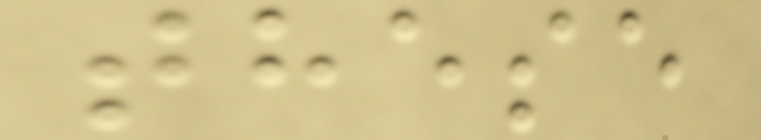these
